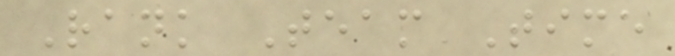Rank Team Time
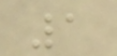1
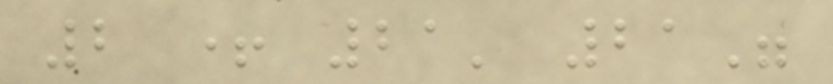2 + 21' 21"
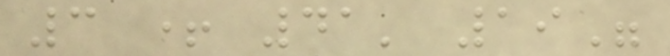3 + 41' 19"
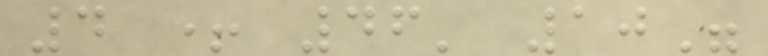4 + 46' 10"
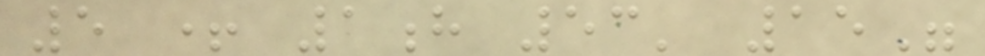5 + 1h 53' 15"
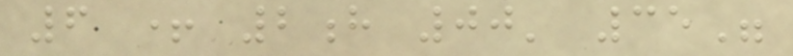6 + 2h 00' 35"
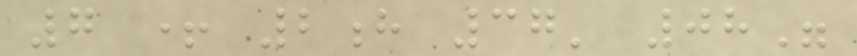7 + 2h 37' 08"
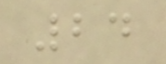24
